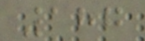187
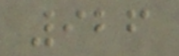926
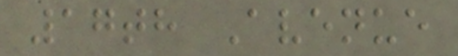17th Avenue
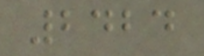2424
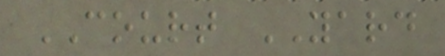COURT YARD
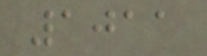1011
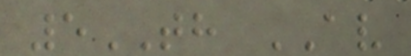5TH AV
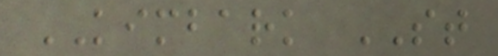KIMBARK ST
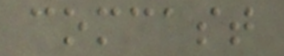comcast
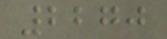2270
